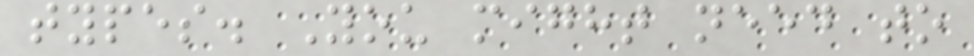types. You might need to
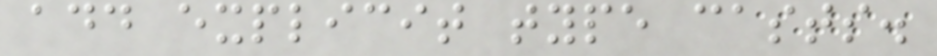add explicit type casts.
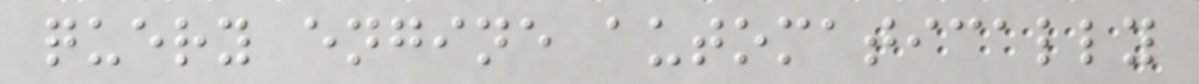query engine automatically
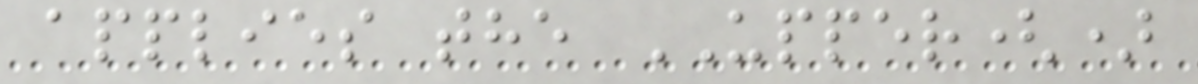applies the UPPER()
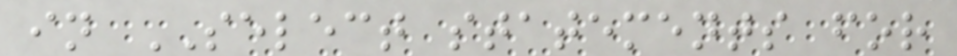in SELECT statements for
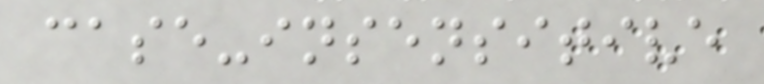case-insensitive
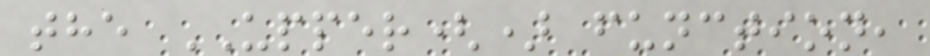the UPPER() function,
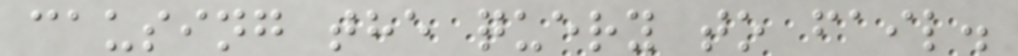causing the query to fail.
